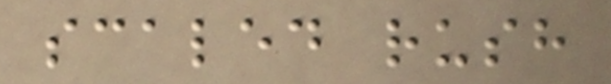scaled rush
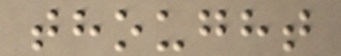thought
